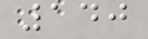140
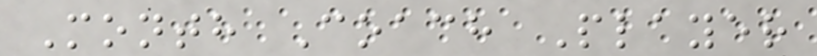Month Coach Player
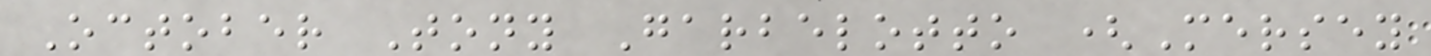October Tony Garbelotto (Mersey
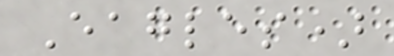Eagles)
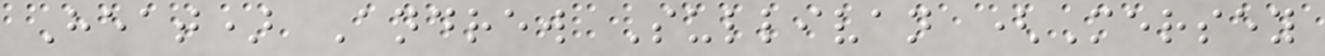Heat) Andrew Sullivan (Mersey
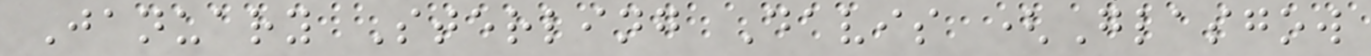January Sterling Davis (Glasgow
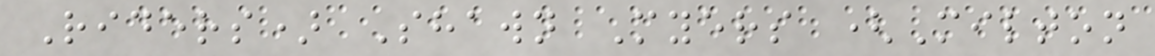Riders) Shawn Myers (Milton
